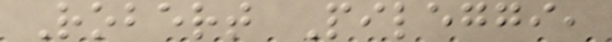Robert Pileggi,
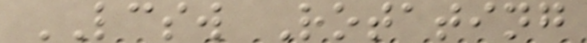LCSW Rotating
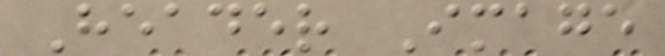Header Image
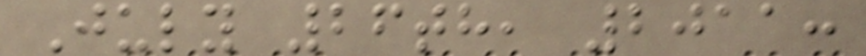July 26th, 2011:
